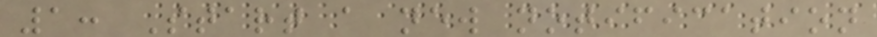1: Start a new notification
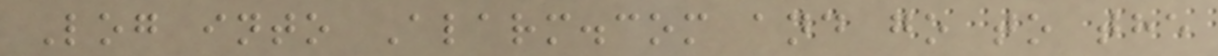Log into Alarm.com and go to the
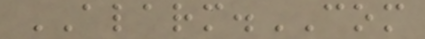ALARM.COM
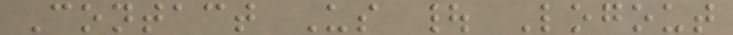Contact Us | Logout
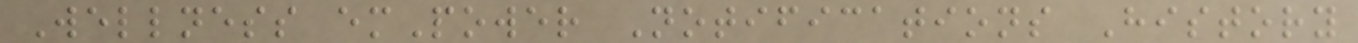Wellness emPower Notifications History
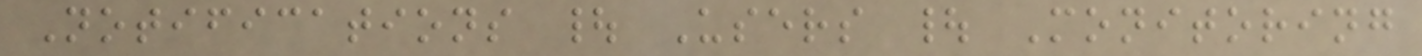Notifications | Users | Monitoring
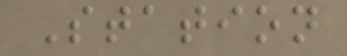Station
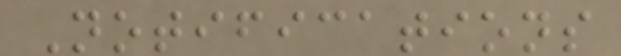Notifications
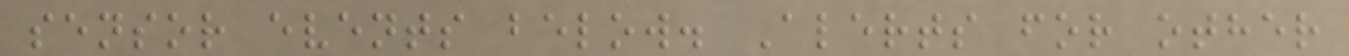sensor events below. Alerts for other
